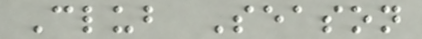Club Season
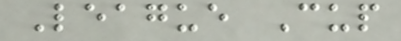League Cup
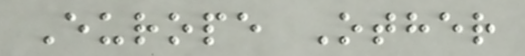Europe Other
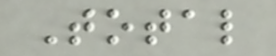Total
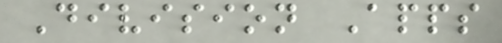Division Apps
